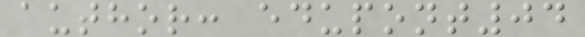author: edupont04
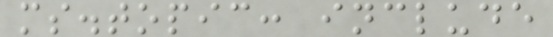ms.topic: include
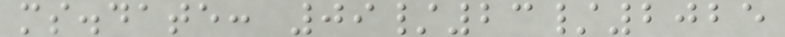ms.date: 09/23/2025
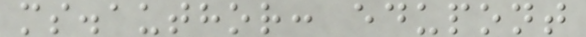ms.author: edupont
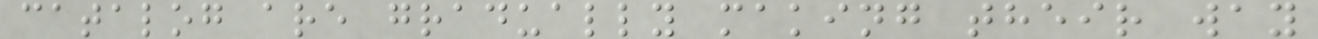catalog are gradually making their way
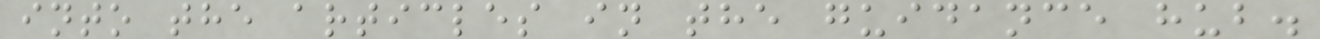into the articles in the guidance hub.
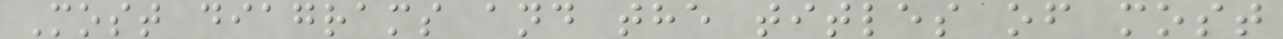Most diagrams and the titles of most
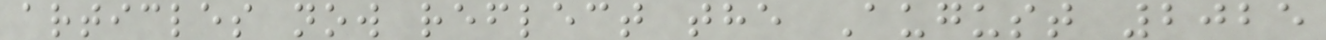articles now reflect the August 2025
